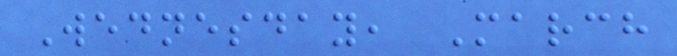Wednesday, March
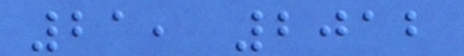21, 2012
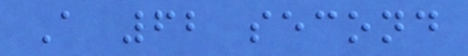A 62 second
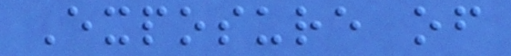Exposure of
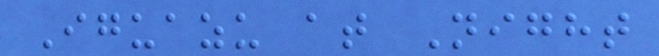Iguazu at Night
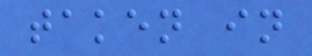taken in
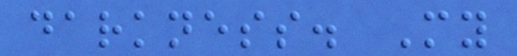darkness. My
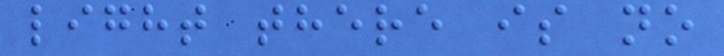light there is no
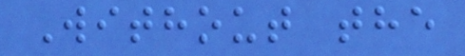Without the
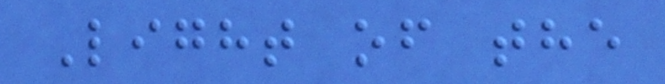Light of the
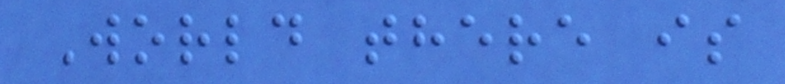World there is
